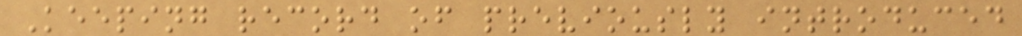Keeping record of previously introduced
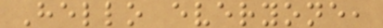Hello everyone,
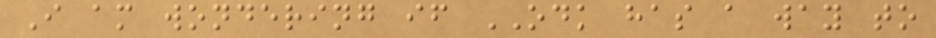I am wondering if ODK has a way to
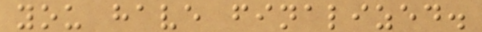you have finalized.
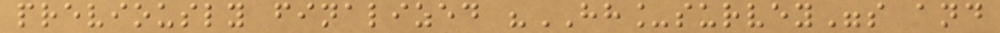previously finalized "HH_survey"s and
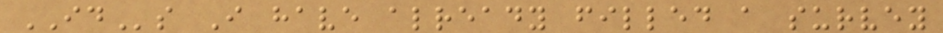IDs I have already filled a survey
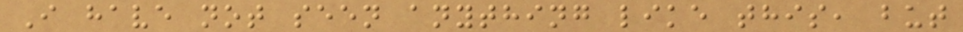I have not seen anything like this, but
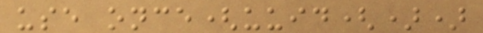use once(uuid())
